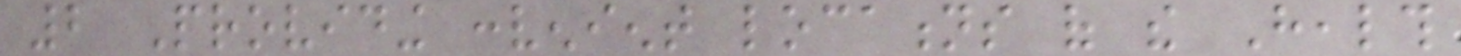2 Providing convenient locations of the Health
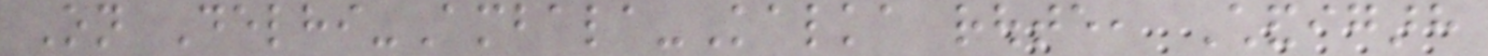On Delhi-Ambala-Kalka route, Chandigarh
